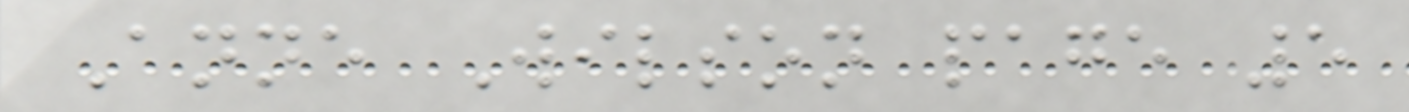Anne Wilson page 5
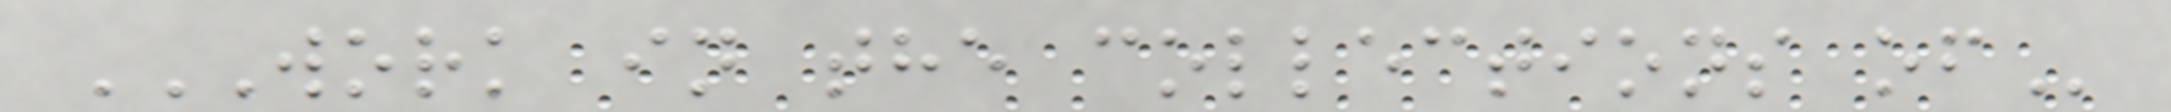WORK IN THE COLLECTIONS OF
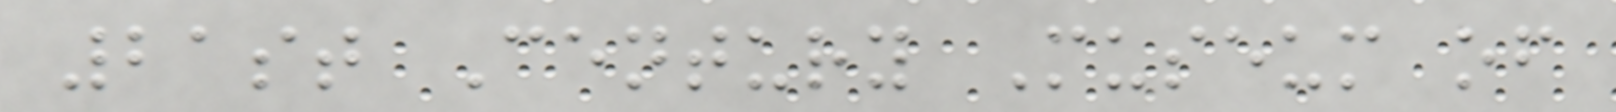21st Century Museum of
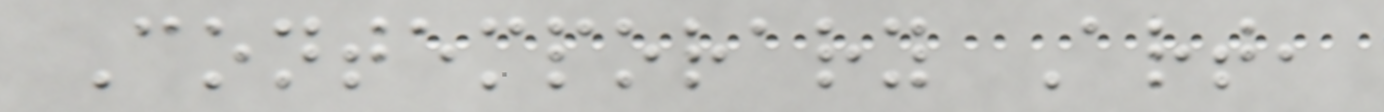Contemporary Art,
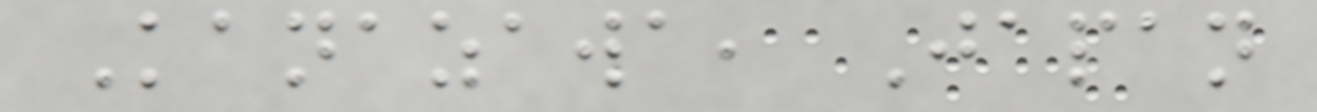Kanazawa, Japan
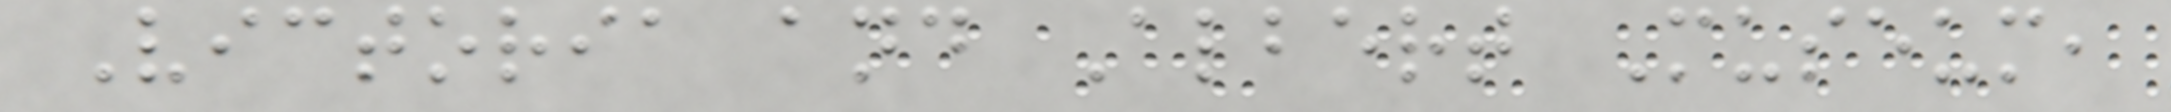Victoria and Albert Museum,
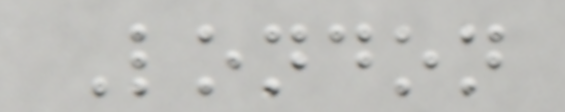London
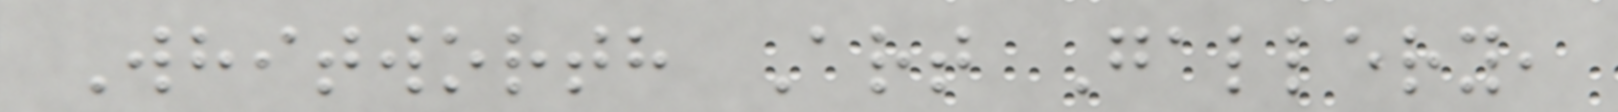Whitworth Art Gallery,
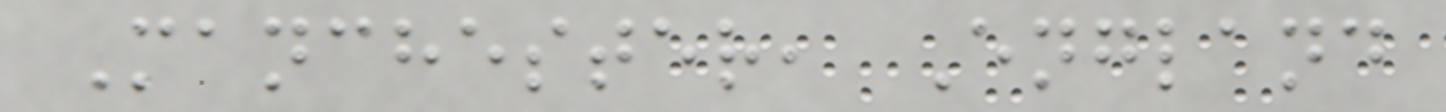Manchester, England
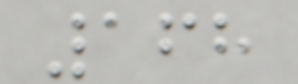168
